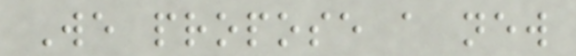We propose a new
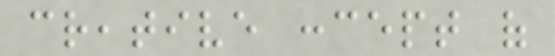creative concept of
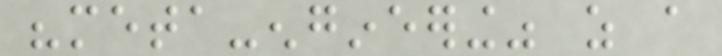"meta-engineering" as a
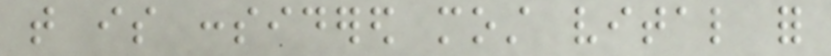that is considered most vital for
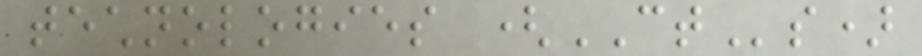technologies (CTs)
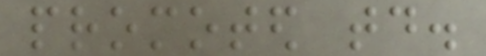promoted today.
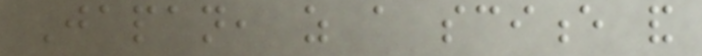Japan, as a science and
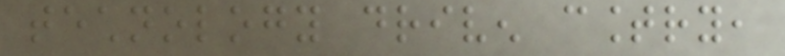technology driven country,
